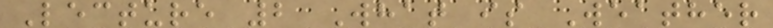Lecture 2 What is Weather
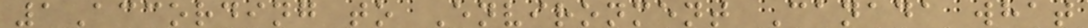1According to Environment Canada what
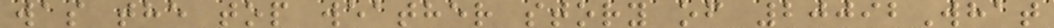was the top weather story of 20092What
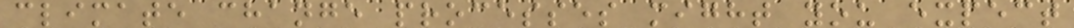climate change processes might you expect
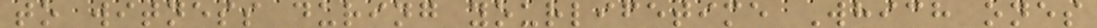to witness during yourlifetime Which ones
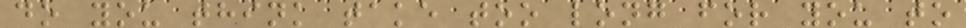do you think take too long for you to
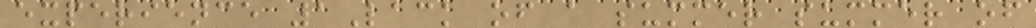experience 1Lack of a summer summer of
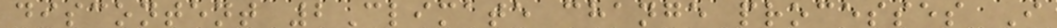discontent 2Climate change processes I
